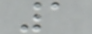1
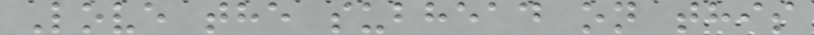Love the subhead on this
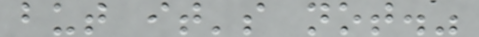but it's not."
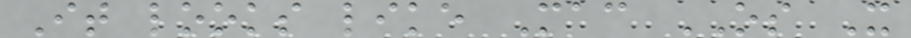It looks like Mac OS X
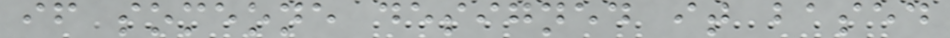if someone designed it based
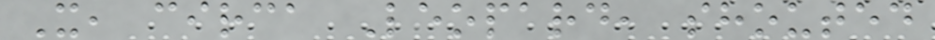X, circa Leopard, shouted
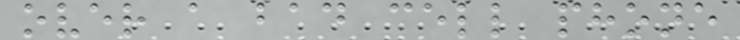over a bad cell phone
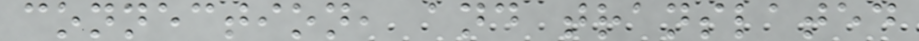connection, and translated
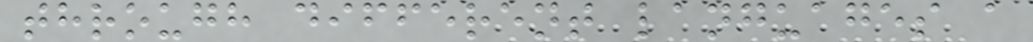through different languages a
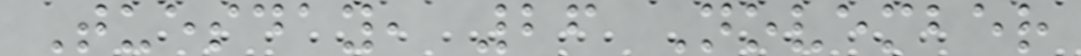Tuesday, 26 November
